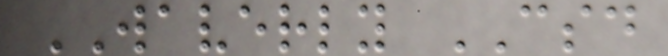WAVERLY CSD
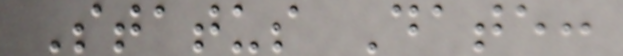Status Date:
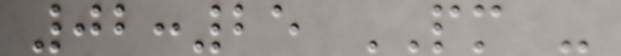02:25 PM -
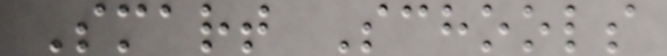Smart Schools
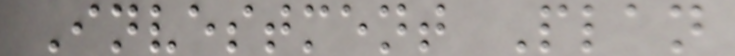Investment Plan
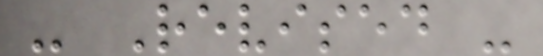- Revised -
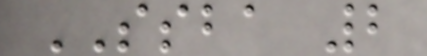SSBA 2
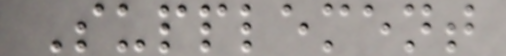Supplement
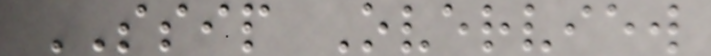SSIP Overview
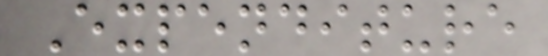Expenditure
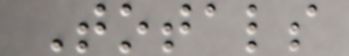Totals
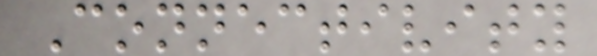Connectivity
